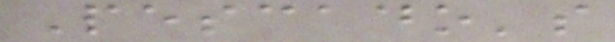Pescado's
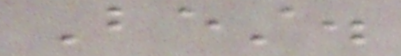Best.
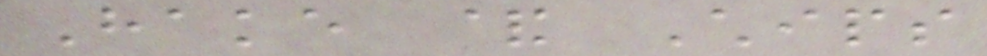Hake & Chips
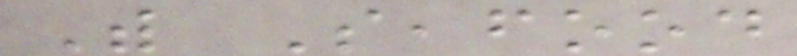With Seafood
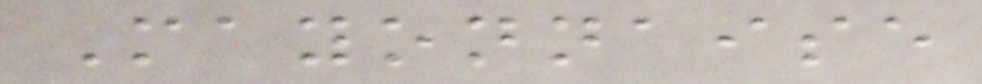Mayonnaise
